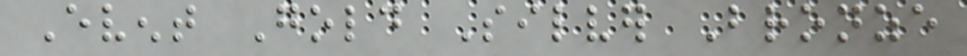Event Gold Silver Bronze
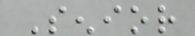Senior
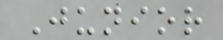Junior
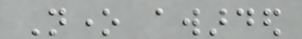None awarded
